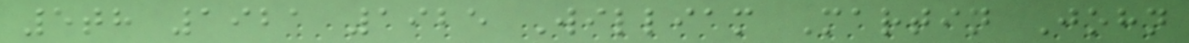5th 1921 1925 William Martin John
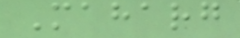Maharg
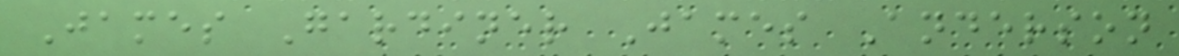James Gardiner James Anderson
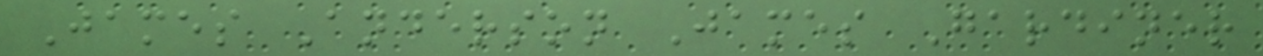James Anderson James Gardiner
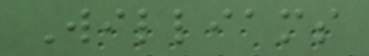Williams
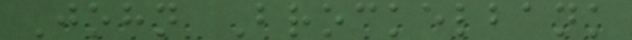John Brockelbank
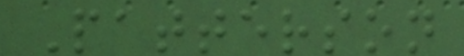Patterson
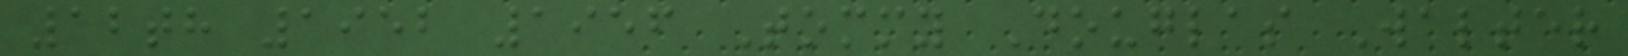12th 1952 1956 Tommy Douglas Walter
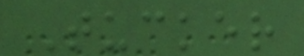Tucker
